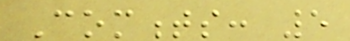Comments: 5
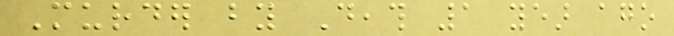Murder by Death 1 year ago
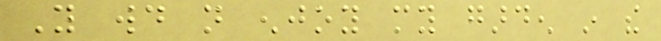You would not enjoy my garden in the
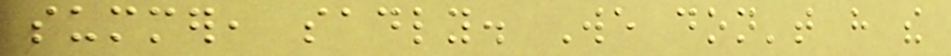summer, sadly. We don't have the
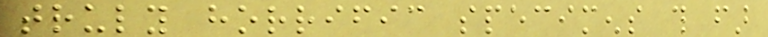truly horrific specimens this far
